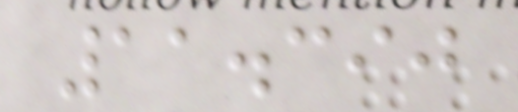11.390
